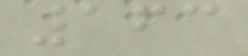163
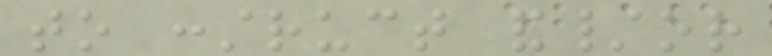to construct and/or
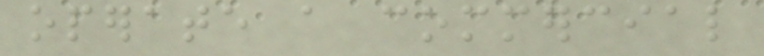operate a commercial
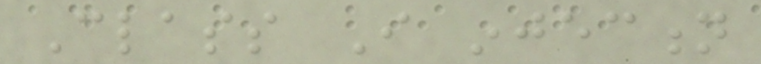Class I injection
